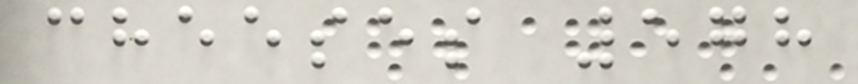cheeses 578
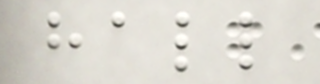hall
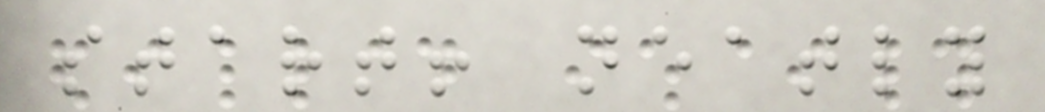start! neatly
